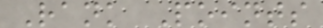Rank Points
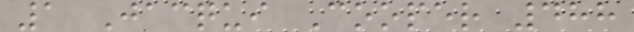1 Jacqui Cooper 488
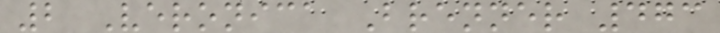2 Veronica Brenner 473
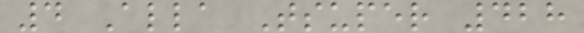4 Alla Tsuper 428
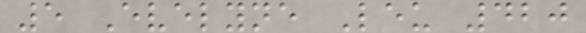5 Evelyne Leu 420
